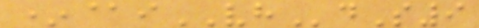*@iVHdS9
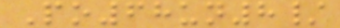Po68un8/
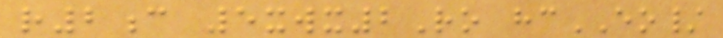r2c 5xwx2Ro hcEO/
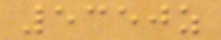5350z
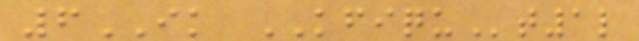6IK KFIQUt1l
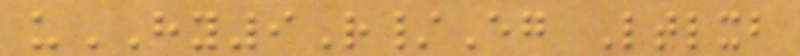uHY9R/Eg Ltlxb
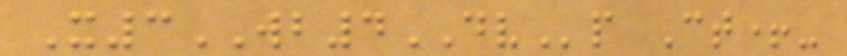X3WB4DVp Ct+-
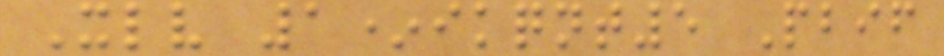Xlv 1*ikqnt5 Pbif
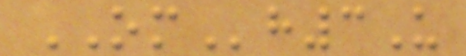OMh3U
